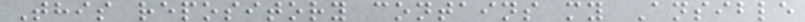This repository contains my Ansible
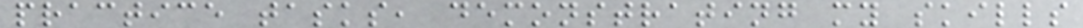practice tasks, demonstrating my skills
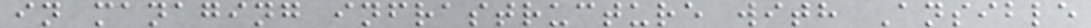in managing infrastructure with Ansible
